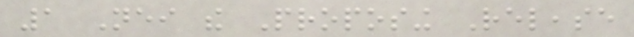1 Neither the Proposing Release
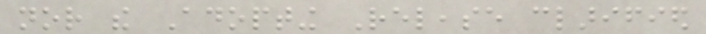nor the Adopting Release clarified
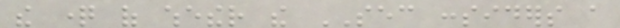the question of whether the SEC considers a
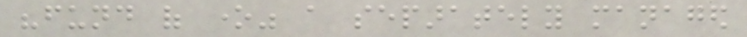"fund of one" a separately managed
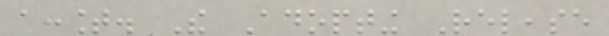account. The Adopting Release
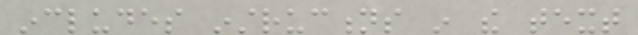includes instructions in the text
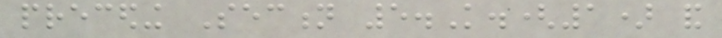preceding Section 5.K.(1) and
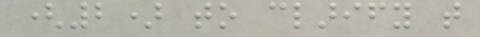(2) to clarify that
